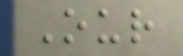Our
